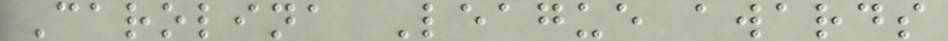Carolina League awards
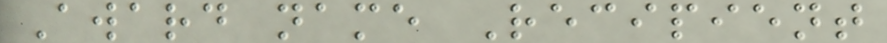Award name Recipient
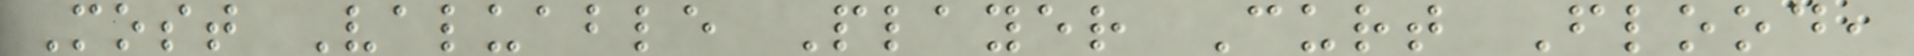Most Valuable Player Curt Flood,
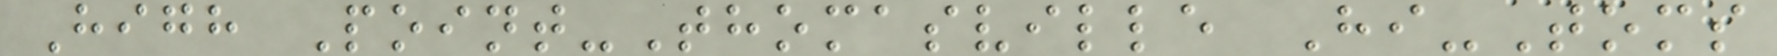High Point-Thomasville Hi-Toms
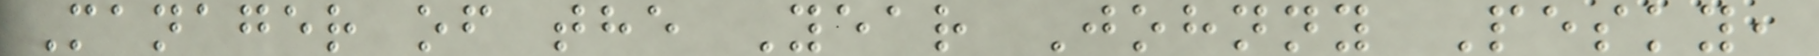Manager of the Year Johnny Pesky,
